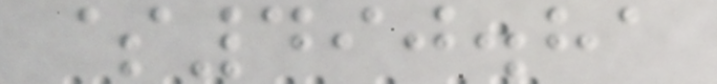$490.81
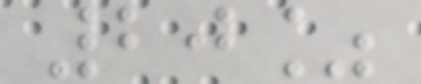20%
